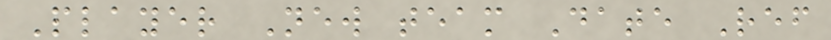Player New team Date Ref
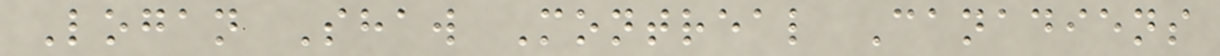Logan Shaw Montreal Canadiens
